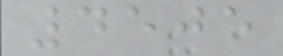4505
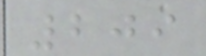209
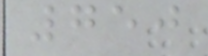750
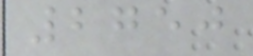2750
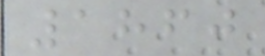1860
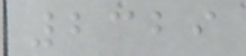2329
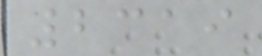2319
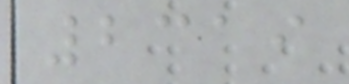2319
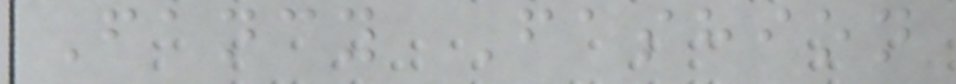Fancy Fashion
